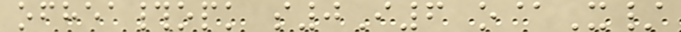ofhea#opk s0I6 o@X/
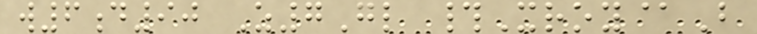w6d90 Z7Gl #Xroy@B
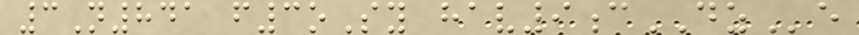3N841 f3oSy hav9cDZe
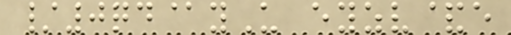/0qd@yU eyzv&e
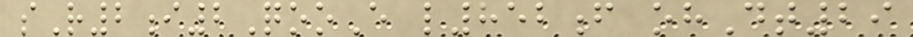sR2i2QooE l852f ohDt29
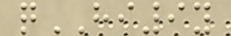qHI9y
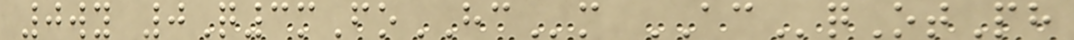0wy 0Q3mFoHCm ACqOtPh
